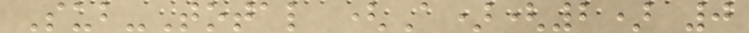Sub-Total (A)(2) 0
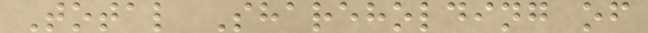Total Shareholding of
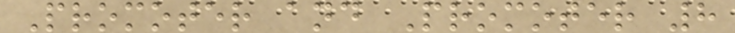Promoter and Promoter 8
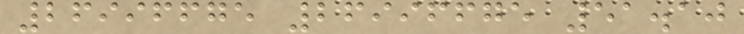26996675 26996675 51.10
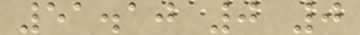51.10 0 0
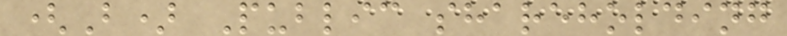(B) Public shareholding
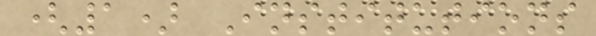(1) Institutions
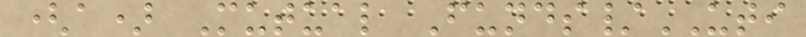(a) Mutual Funds/UTI
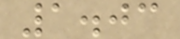1.03
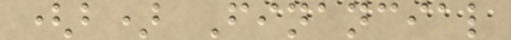(b) Financial
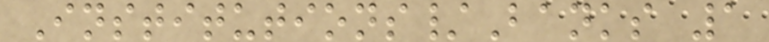Institutions/Banks 1
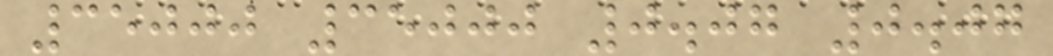35000 35000 0.07 0.07
